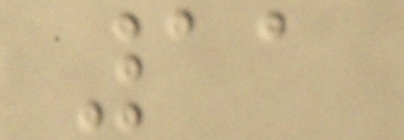11
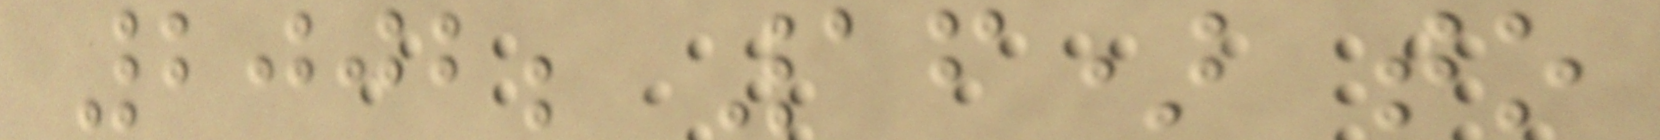2002; 16) to
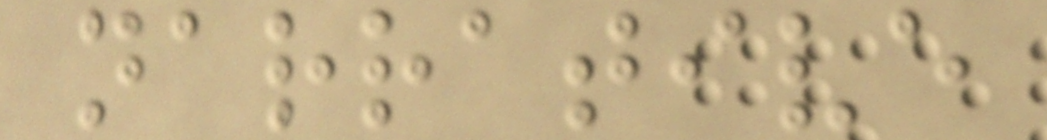narrative
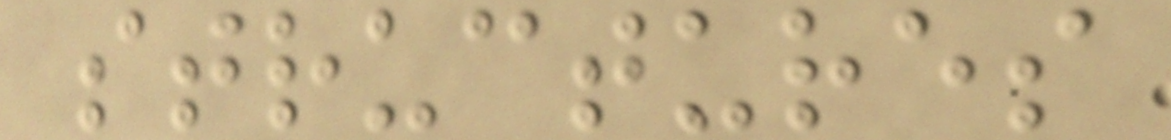structures
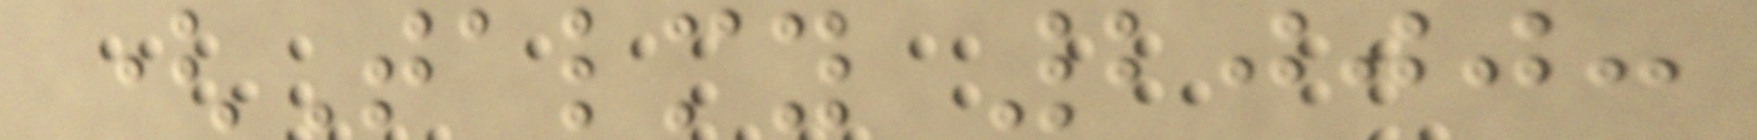(Talmy 2000:
